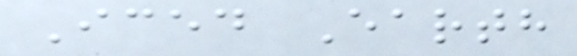Iced Earth
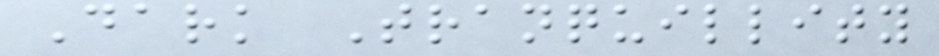Dark Tranquillity
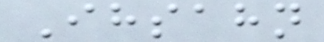Ihsahn
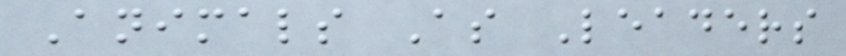Animals As Leaders
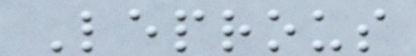Leprous
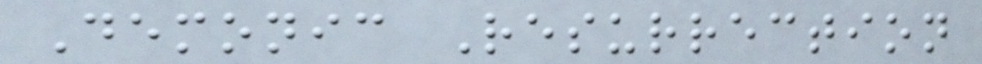Demonic Resurrection
